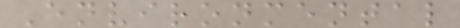Environmental
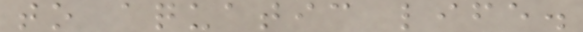to aquatic life.
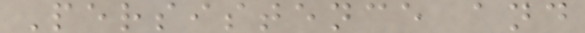Persistence and
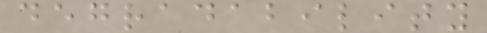degradability
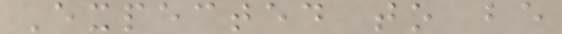Expected to be
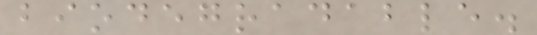biodegradable.
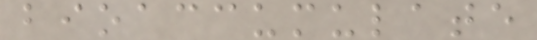bioaccumulate
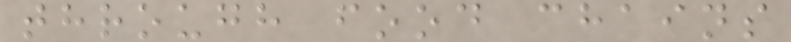through food chains
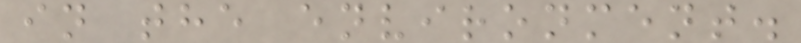in the environment.
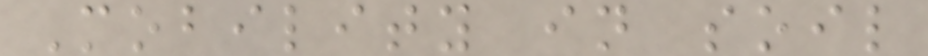Mobility in soil
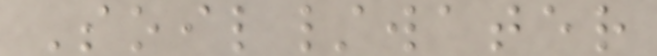Soil/water
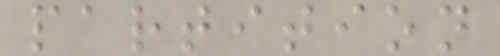partition
